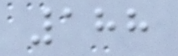188
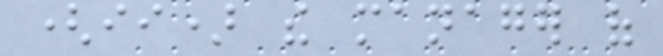(ii) the manager of
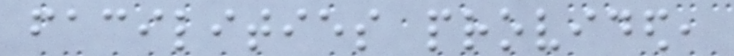facilities provided,
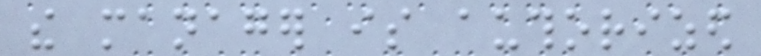the manager is authorized
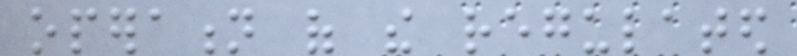operation of the regulated
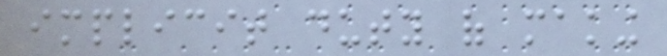implicit duty of making
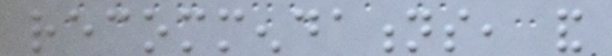recommendations, and
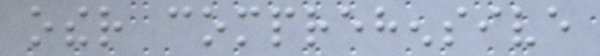other comprehensive
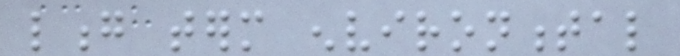long term environmental
